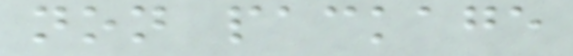non package
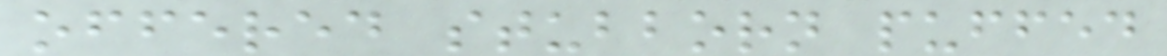offered stubborn puffed
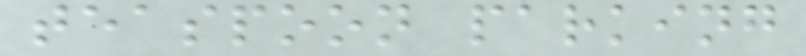teaspoon parking
